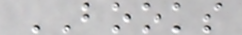BOOKS
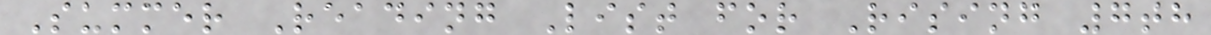Summer Reading List for Rising 7th
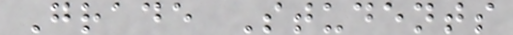Grade Students
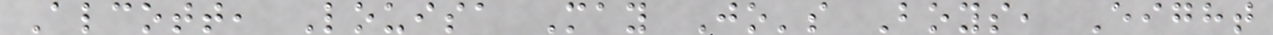Alcott, Louisa May Jo's Boys, Eight
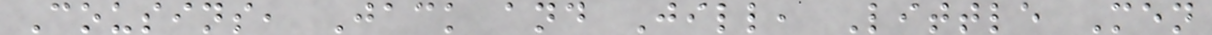Cousins, Jack and Jill, Little Men
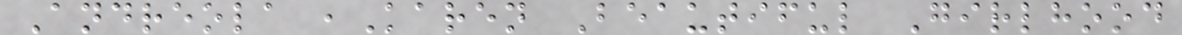Andreola ,Karen Beautiful Girlhood
